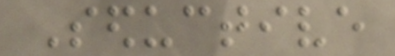Seductive
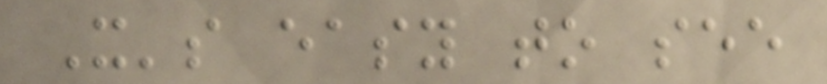It's easy to see
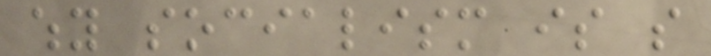why socialism is so
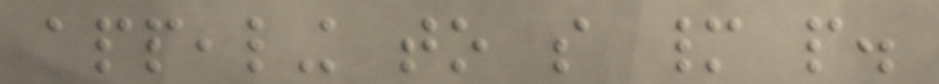appealing to so many people.
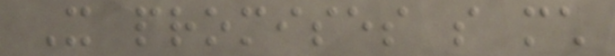It promises so much
